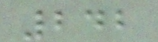242
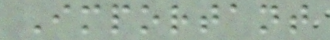Important
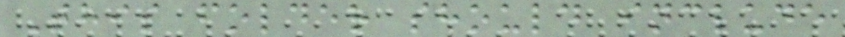This folder should include
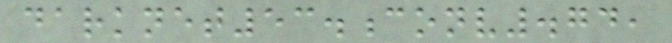darknet53.conv.74,
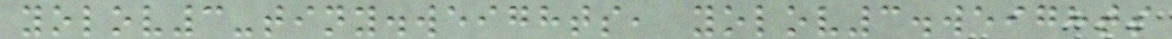yolov3-tiny.weights, yolov3.weights
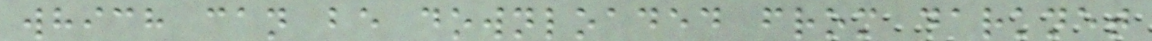which can be downloaded from darknet
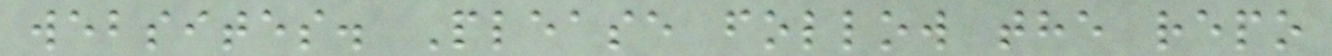websites. Please follow the repo
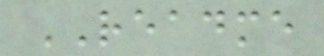README
